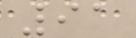91
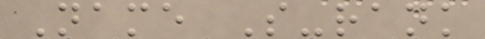Name S-rank
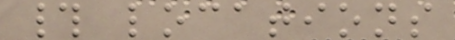# locations
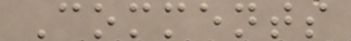Comments
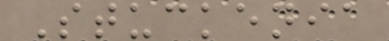Stuckenia
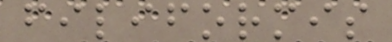filiformis
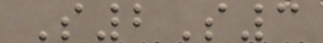S2S3
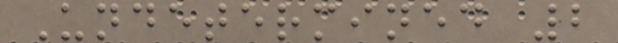Undetermined 2
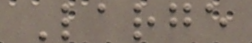Large
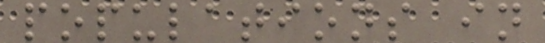populations in
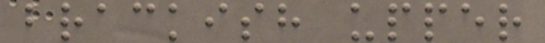brackish upper
